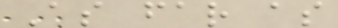As far as
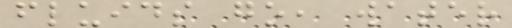fluids go, water
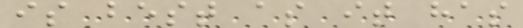is best as it has
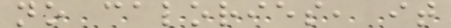no calories, it
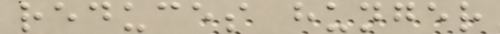reduces hunger
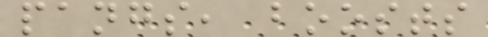pangs, boosts
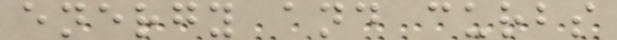energy and curbs
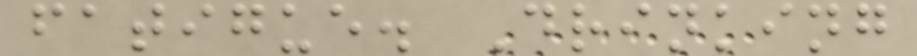fatigue. Drinking
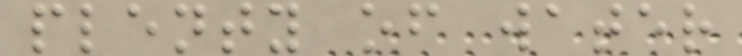plenty of water
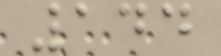144
